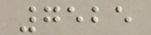7525
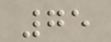75
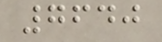7640
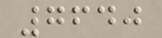7640
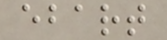ebart
